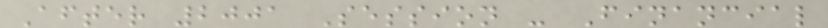After 2001 Session - Financial
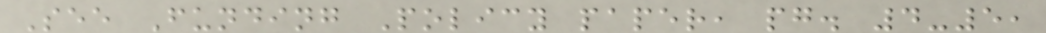See Funding Policy paper, pg. 4-5,
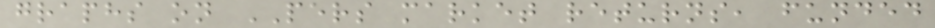graphs on PERS market returns, funded
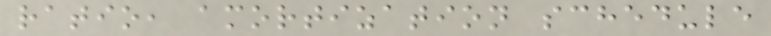ratio, amortization schedule
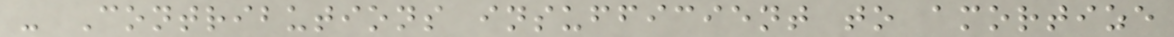- Contributions insufficient to amortize
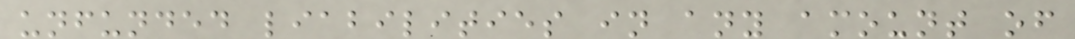unfunded liabilities in any amount of
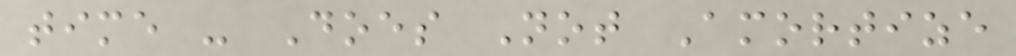time - Does Not Amortize
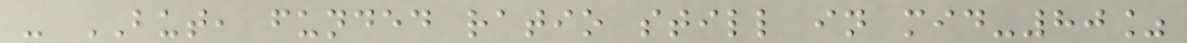- BUT, funded ratio still in mid-80%
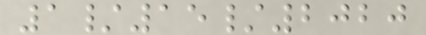1/15/2020
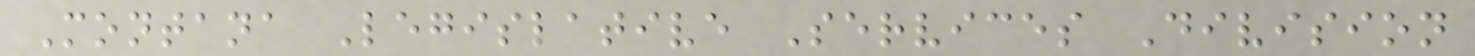Montana Legislative Services Division
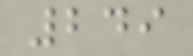249
